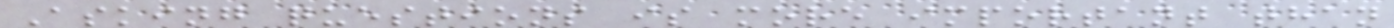Asking questions is more important than
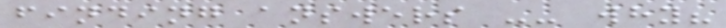finding answers -- why?
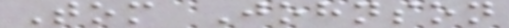Tom Johnson
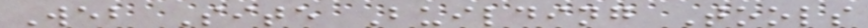Web Site Building Tools
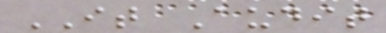IT Audit
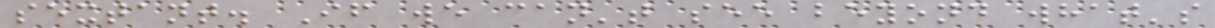sextant. If we can't see beyond what's
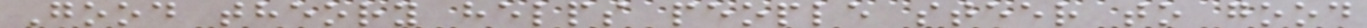Good theory helps people steer to good
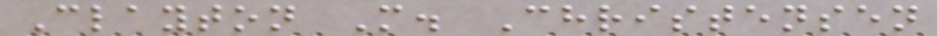Clayton M. Christensen
